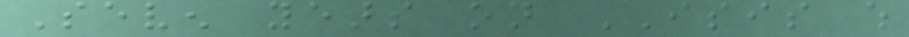Seven years on ISIS which
